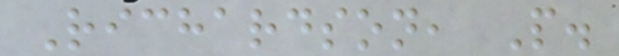Richardson, P.
